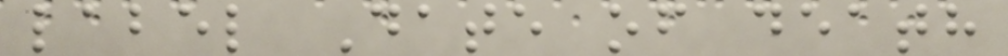label Date of death
